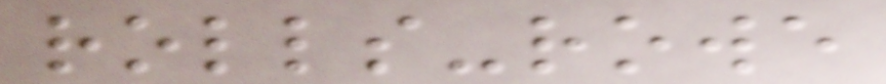rolls-rowe
